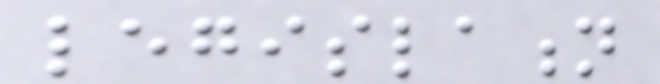legislation
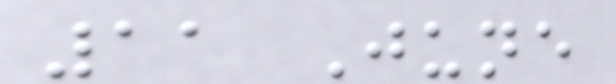11 June
